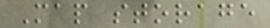Map storage
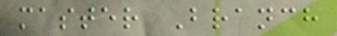master Branch
